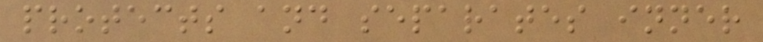protects and separates inner
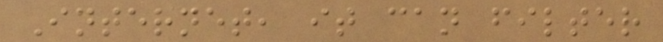Internet, it can filter
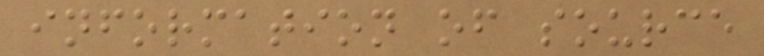information of source
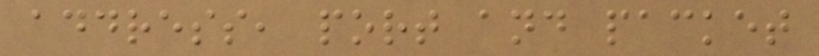address, port and packet
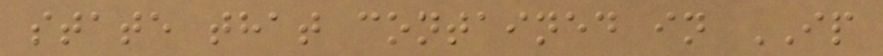state that contained in IP
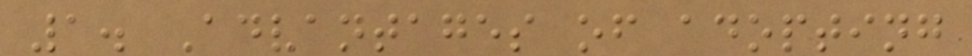1. Advantages of adopting
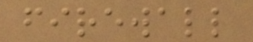firewall
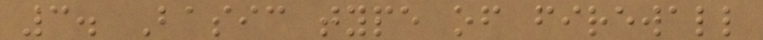3. Basic type of firewall
